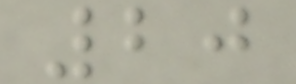20
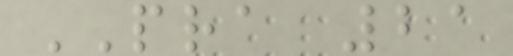PRA 21
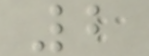2
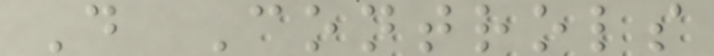D Controls
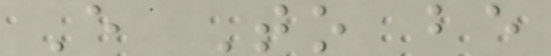E To be
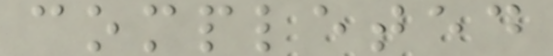completed
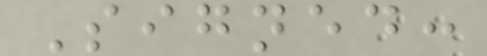Signed:
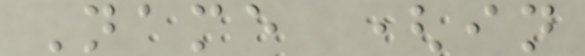Name (in
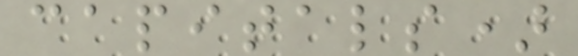capitals)
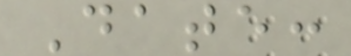Date:
